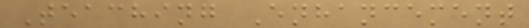Teaching Enhancement
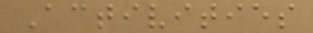Activities
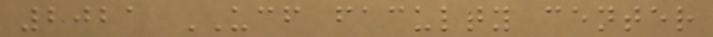2021 UCF faculty center
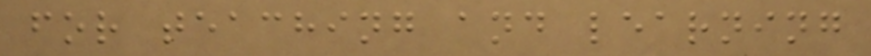for teaching and learning
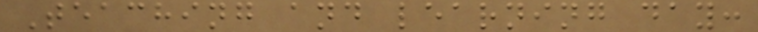Teaching and learning day:
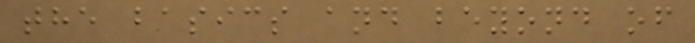the basics and beyond of
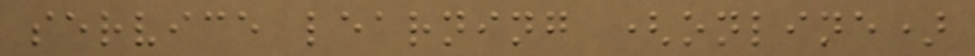service learning (online)
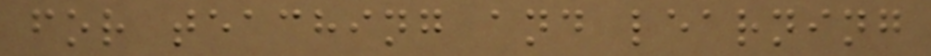for teaching and learning
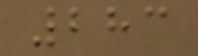283
